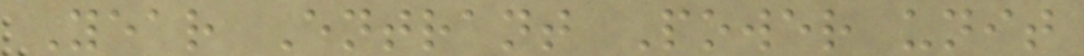Year Entrant Power unit
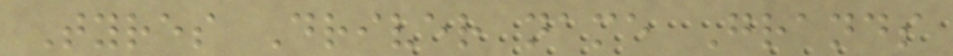Tyres Driver name Grands
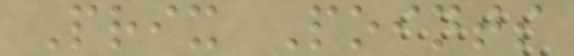Prix Points
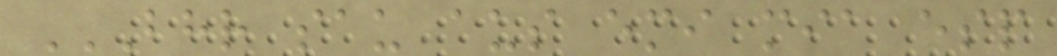BHR SAU AUS EMI MIA ESP
